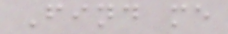Find me
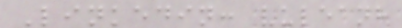Linkedin: vuleanh
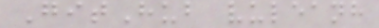GitHub vuleanh
